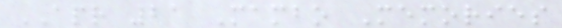APR 21 Mambo Memories
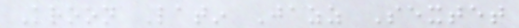Kroon Latin Jazz Sextet
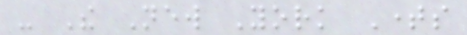- The New York Times
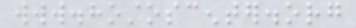www.hostoscenter.org
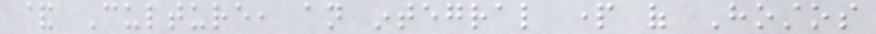& Culture, an integral part of Hostos
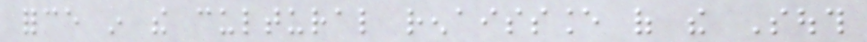force in the cultural renaissance of the South
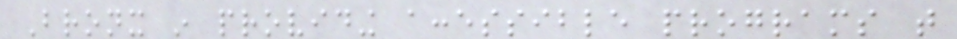Bronx in providing accessible programs that
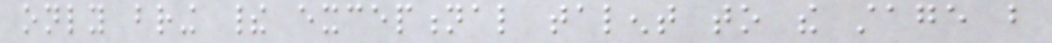only bring their exceptional talent to the stage but
